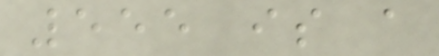555 is a
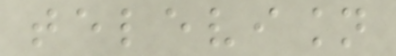television
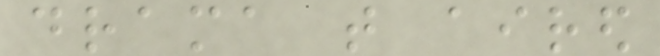drama that aired
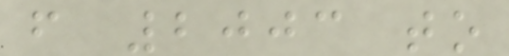from 2003 to
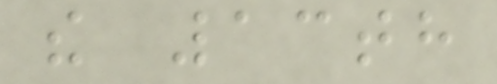the 13th
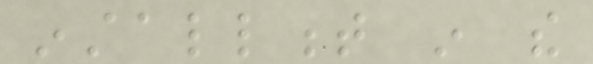installment in the
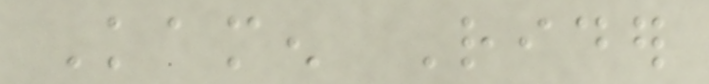Kamen Rider
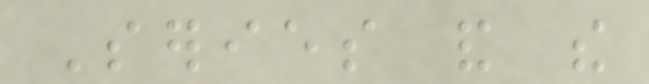Series and the
